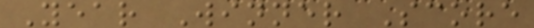Year Winner Score
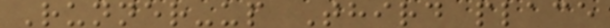Runner-up Third place
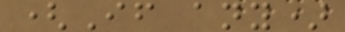(If any)
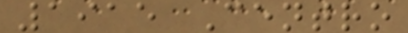1915 Centro
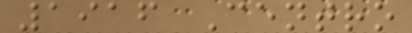1916 Centro
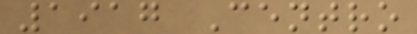1917 Centro
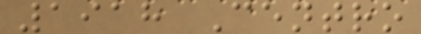1918 Centro
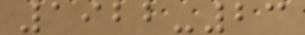1922-23
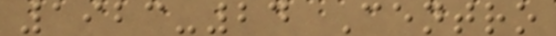1923-24 Centro
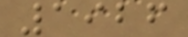1926
